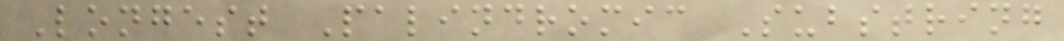Longest Palindromic Substring
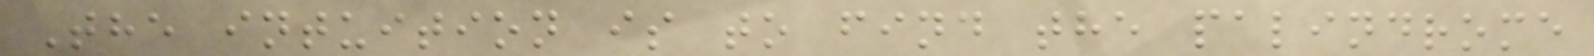The intuition is to find the palindrome
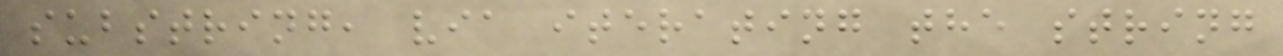substring, via iterating the string
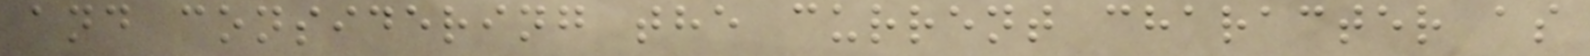and considering the current character as
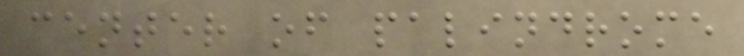center of palindrome
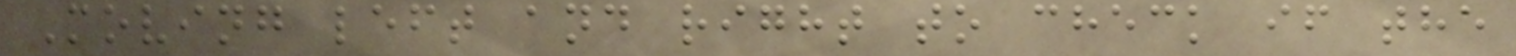Moving left and right to check if the
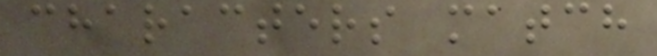characters match
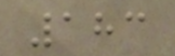183
